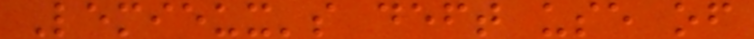Lemieux's deft use of
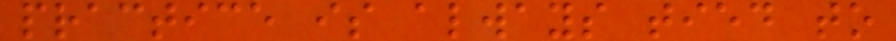practice is always tied to
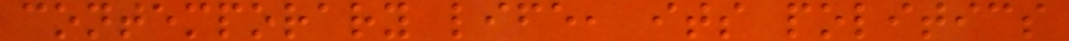contemporary life, its politics
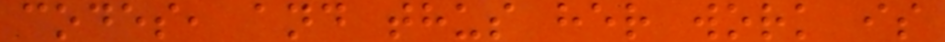codes, and thus her work is
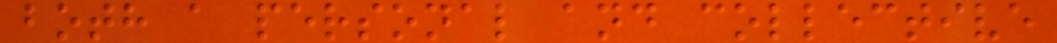both a personal and collective
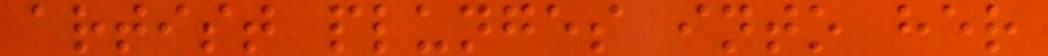artist plunges into her
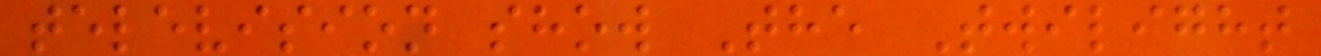television show The Twilight
